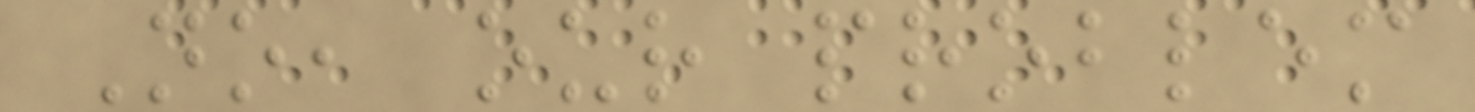No, our problem
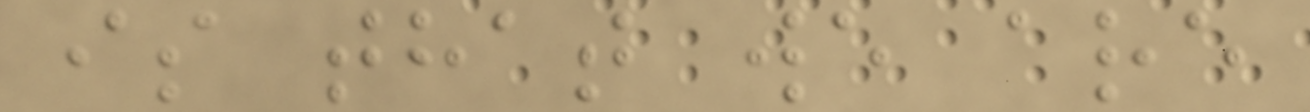is that we are
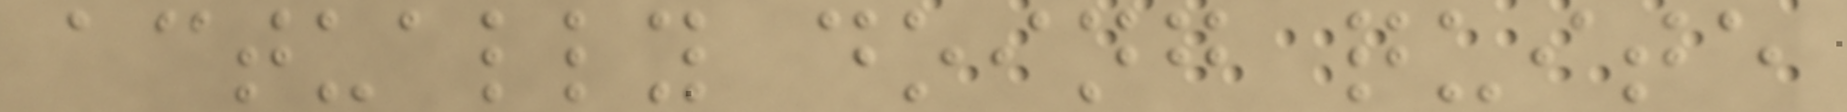actually doing quite
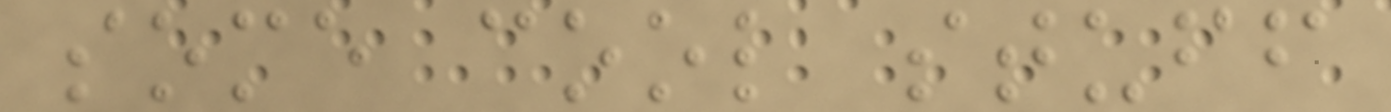some cool stuff
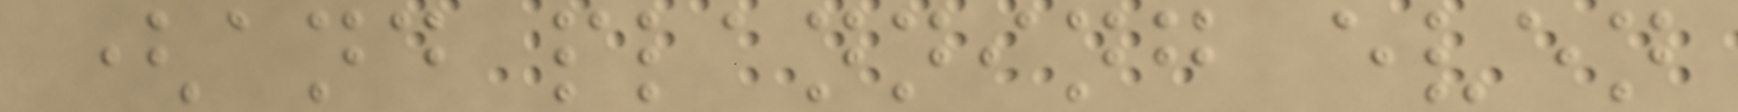(and planning even
